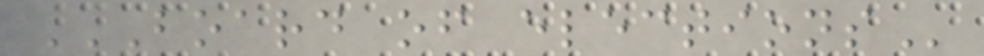BOARD OF ELECTIONS
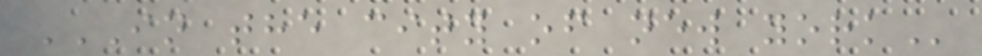IN THE CITY OF NEW YORK
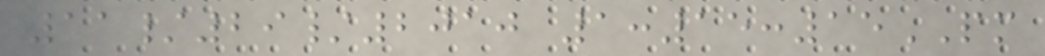11/29/2010 1:15:15PM
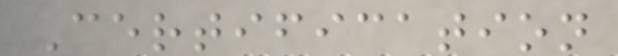Certification
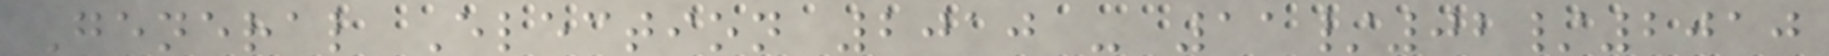General Election 2010 - 11/02/2010
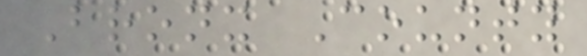Bronx County
